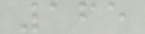165
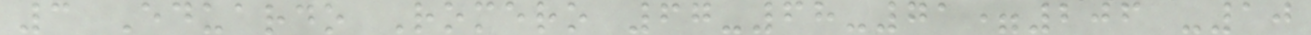3 Eduardo Romero 67-68-71=206 -10
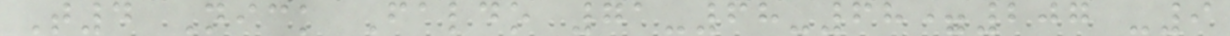T4 Nick Faldo 71-68-68=207 -9
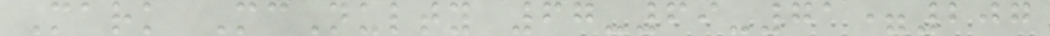Mark McNulty 67-69-71=207
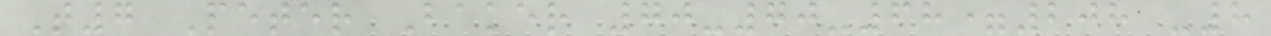T7 Peter Baker 70-70-68=208 -8
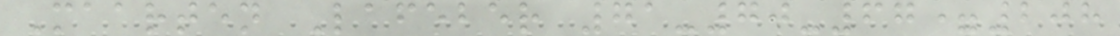Maarten Lafeber 71-70-67=208
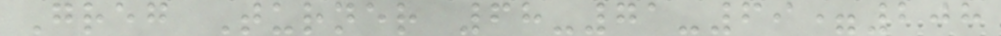Greg Turner 68-71-69=208
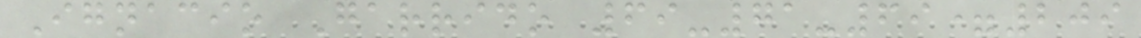Ignacio Garrido 69-71-69=209
